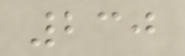230
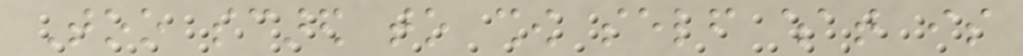Too scared to show self what is
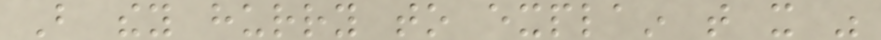But they hurry to explain that it was
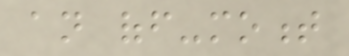an off-moment
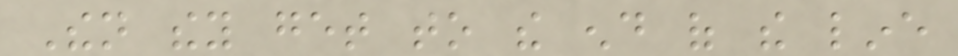Then they get to the end of the line
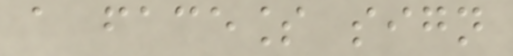a faceless sign
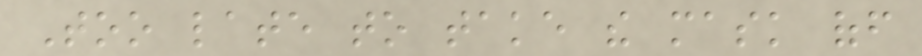Too late to take the mask off
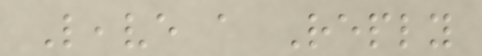Leave a Reply
